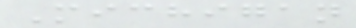Michigan
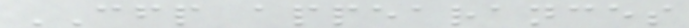CFP appearances
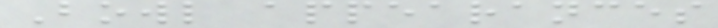Bowl appearances
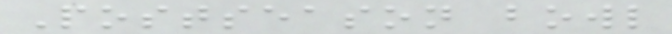Postseason bowl
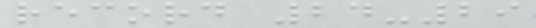record 24-29
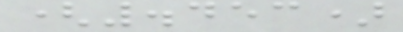(.453)
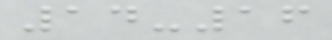14-16
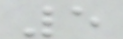5
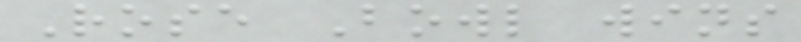Rose Bowl wins
